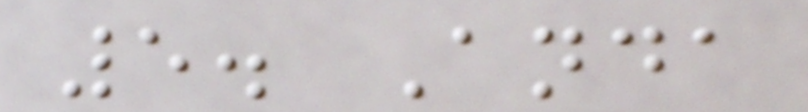5. Anda
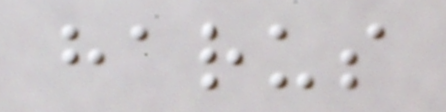harus
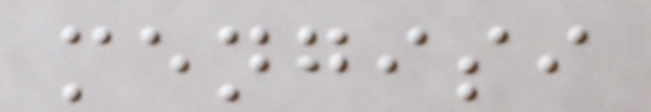mengisi
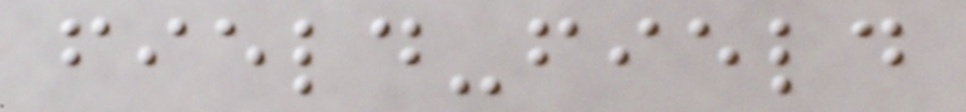field-field
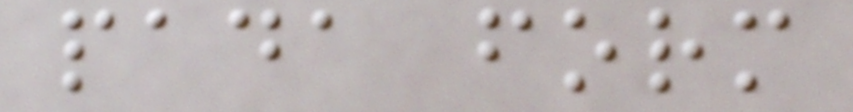pada form
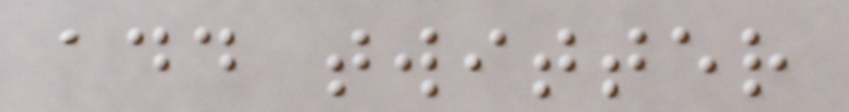add twitter
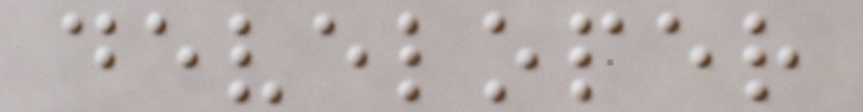developer
